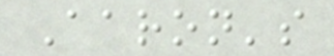Aaron's
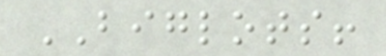BIGLOTS!
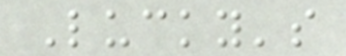Lucky's
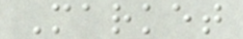Market
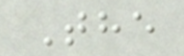The
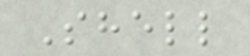Shell
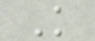K
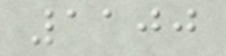1100
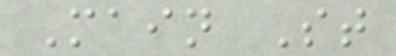Main St
